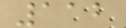112
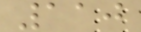110
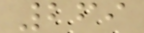269
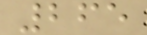265
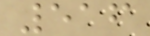516
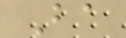Ba
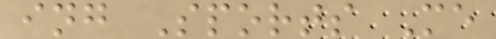ing Sports Me
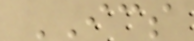ICS
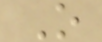O
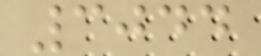3044
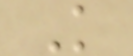K
